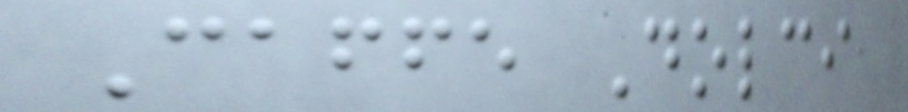Caffe Dolci
